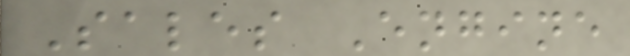Sales Engine
